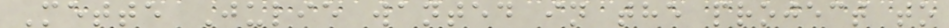Mette Julie wanted in the project to
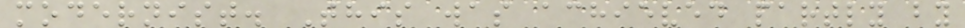modernist. This was achieved partly by
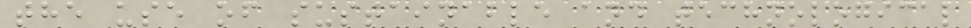the use of sustainable and technological
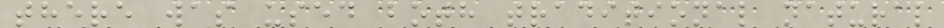there was used both traditional natural
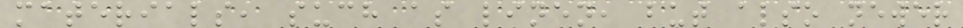materials, such as linen, but also newer
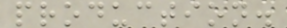production.
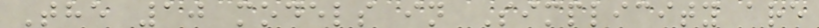The 10 models in Simplicity are
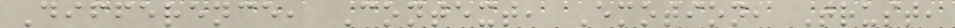Difference, Context, Emotion, Trust,
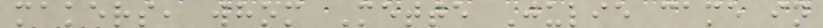makers, whom Mette Julie came in
